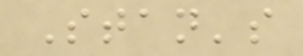Stan's
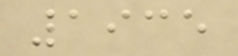1935
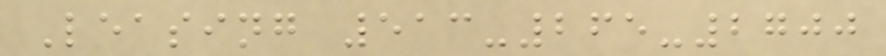Leasing 513-265-2700
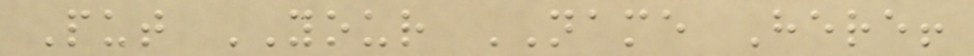Put YOUR NAME Here!
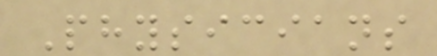Physicians
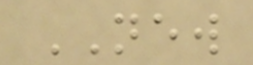NEW
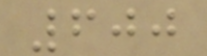600
